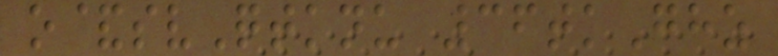o&svQtknu 36tkGhz
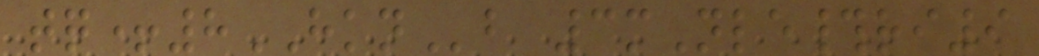tq+8HKNb 3mNle#ri9
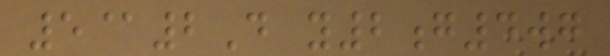5@2D y2g4wg
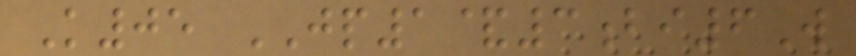K05 JP1&3bi6W
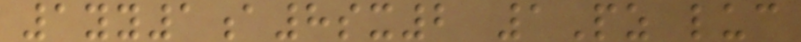1yy1a8sx2 1Pz luc
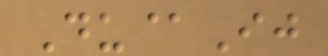Du@Ij
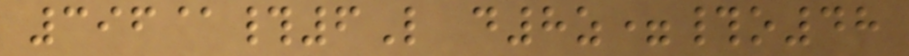396@#6L d8z=#o48
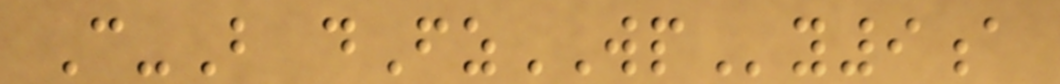C-B dFzWPy9a
